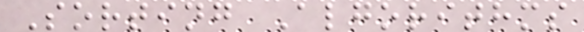Sorting Algorithms
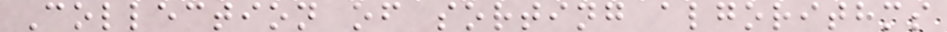Collection of sorting algorithms
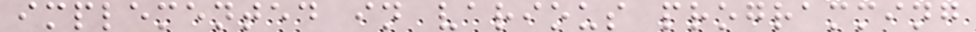implemented in various programming
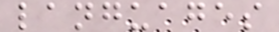languages
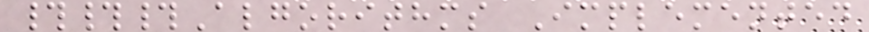###Algorithms Implemented
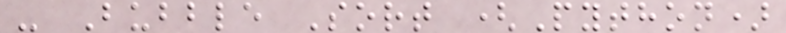- Bubble Sort (Python)
